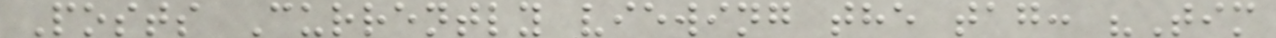Posts Currently viewing the tag: "Tim
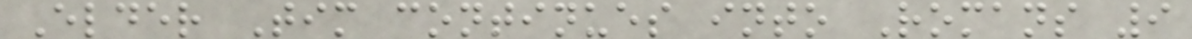Elder Tim continues into Romans 9
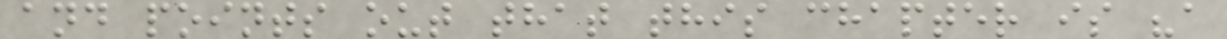and points out that this chapter is "a
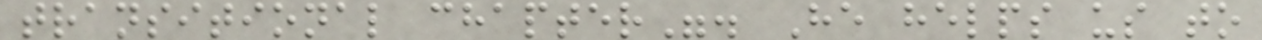transitional chapter". He helps us to
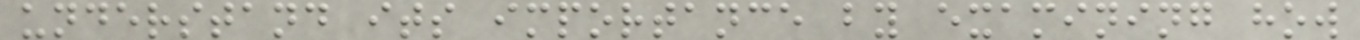understand its importance by examining how
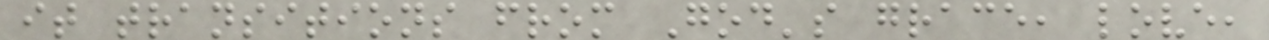it transitions from God's grace, love,
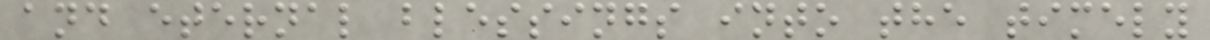and eternal blessings into the timely
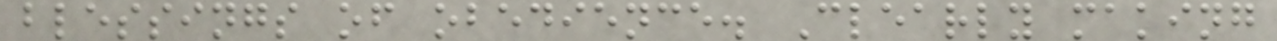blessings of obedience. Clearly making
